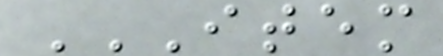ITEM
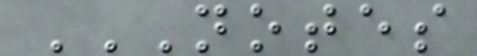NOTES
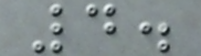4.
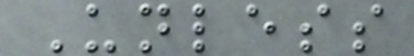Unless
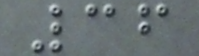36
